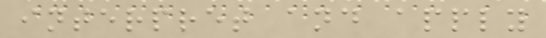interpret and apply
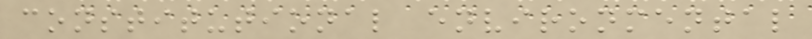constitutional environmental
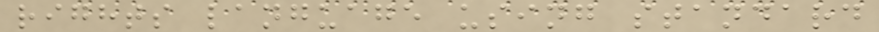rights language using standard
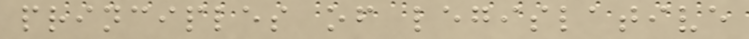principles of legislative
